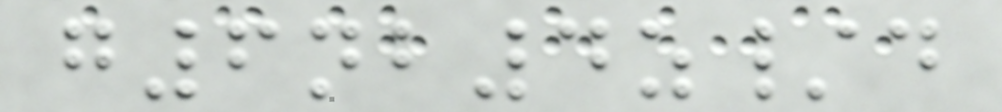g6nb4z/d
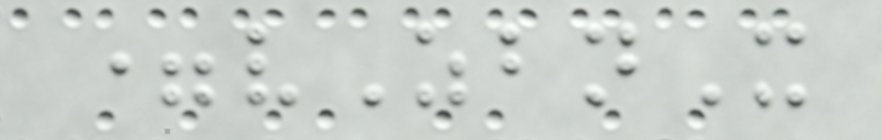=vZbnX
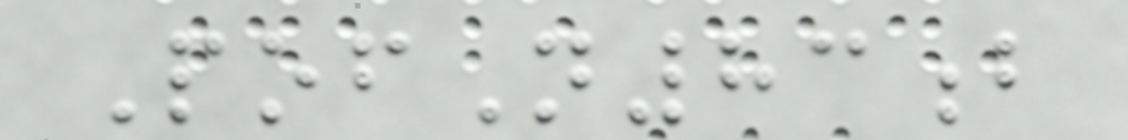PofN83b
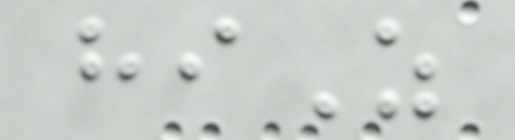hiZ
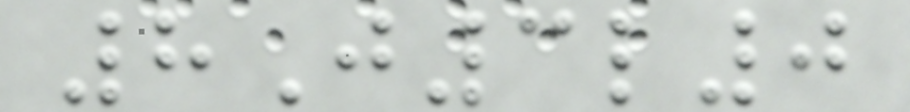8J3l0
